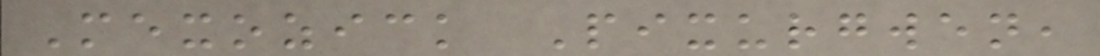Mexozick Pixurgwen,
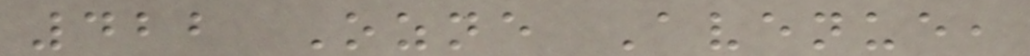422 Ozne Avenue,
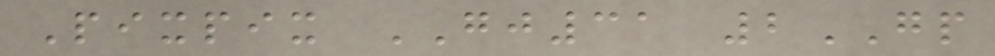Pixpix GJ31 2GP
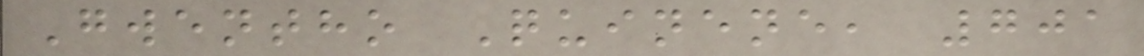Gwentho Quinene, 701
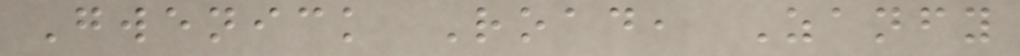Gwenick Road, Zanfy
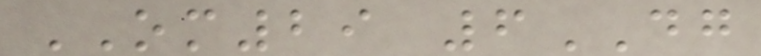OM29 6DG
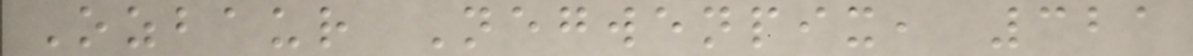Ozbaur Negwenpix, 321
